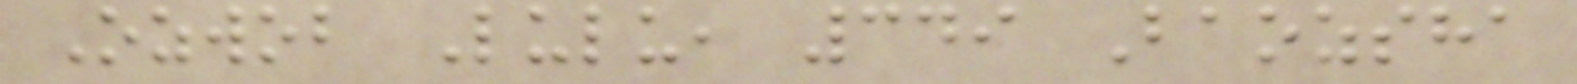Ozwob Lulu, 349 Baozsha
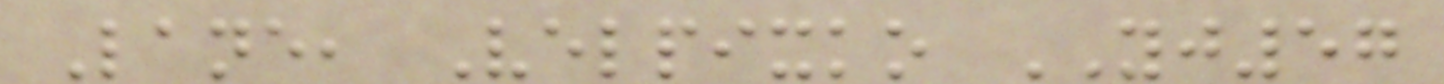Lane, Velpixko YJ57
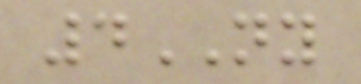4NY
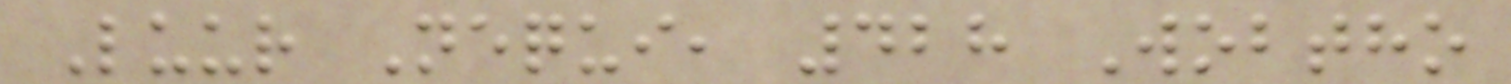Luur Nequi, 428 Wobtho
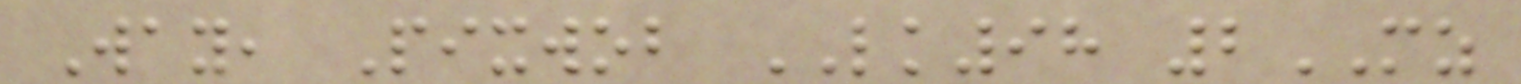Way, Pixwob LK98 2MZ
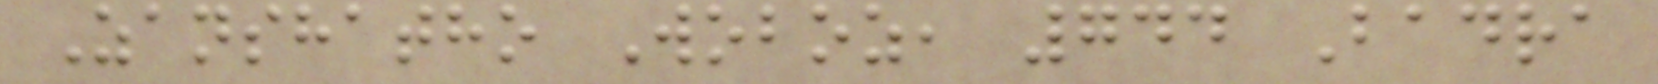Zanshatho Woboz, 744 Badra
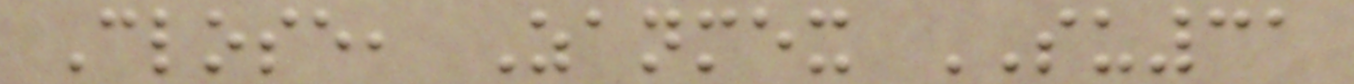Close, Zanmex SU31
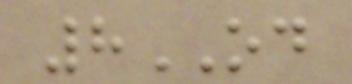8OD
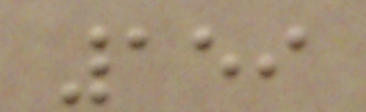159
